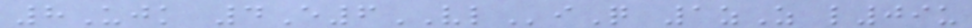8Ujk 4E6VLiQ 1zZ l09u
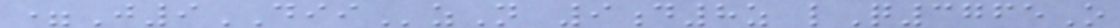=J9DIIzN 9d8z lQ3765O
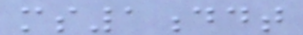ms1ddt
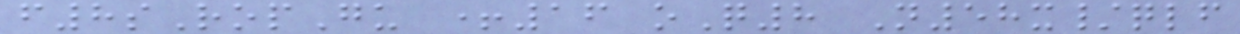f8sRopGu +16 oQ8 N58x/qlf
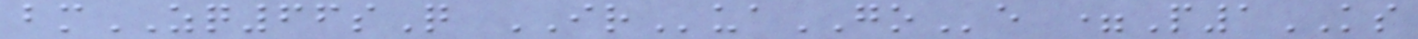bmZQ66sQ IRuaGOe =P1KS
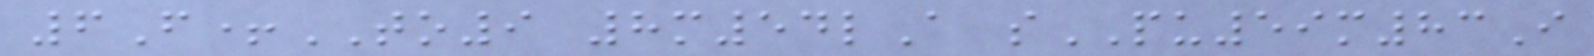6F+TO9 8m54lA sPU59m83I
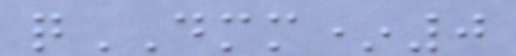qDMM*0
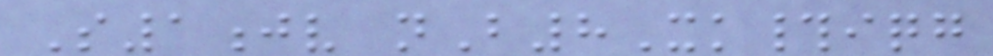S1jv nB8Xk#iqg
